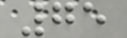75
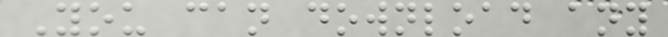You can download any
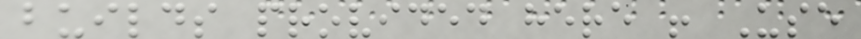builds provided here ! Use
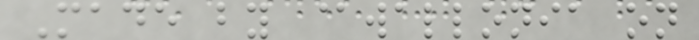Made by @wallonia on
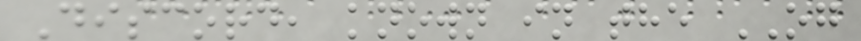Discord, known in the OG
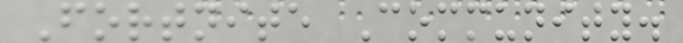Fortnite Community.
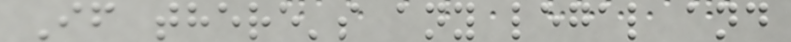If there's any legal and
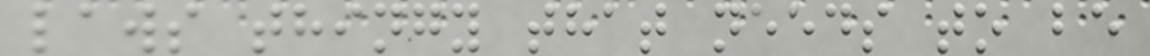laws thingy that needs to be
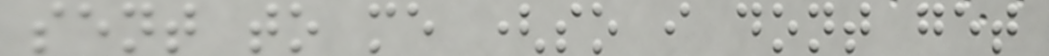sent to me (so i dont get
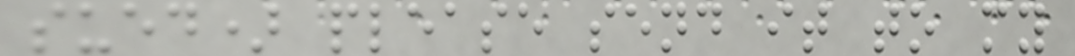sued) please send it to my
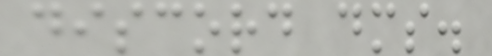discord dms.
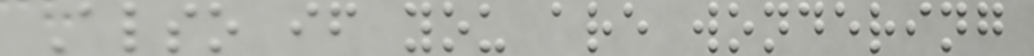Also if you are wondering
